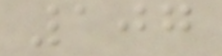107
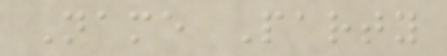Name Party
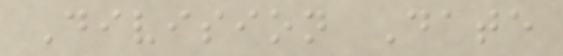Division Date
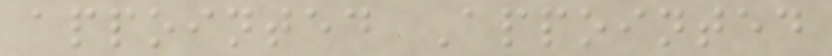appointed Appointed
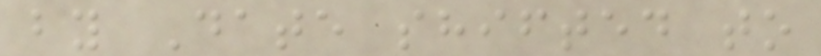by Date shifted to
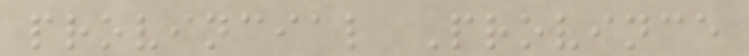provincial Province
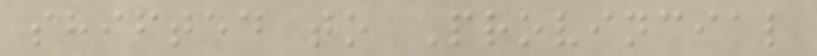shifted to Provincial
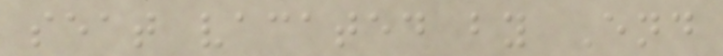seat vacated by End
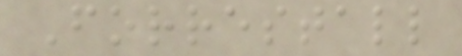Forrestall
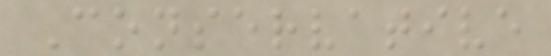Conservative
